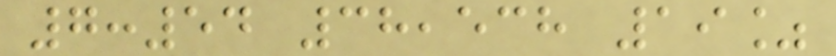7:54 38,538 19%
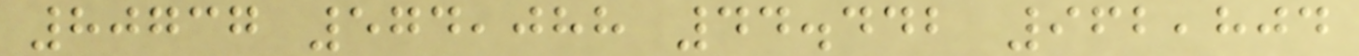80737 574,088 44.442 962,804
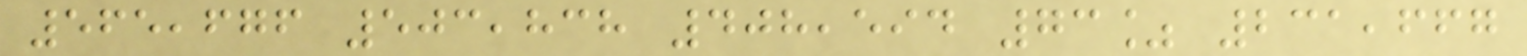565,676 503,838 408,594 73% 231,667
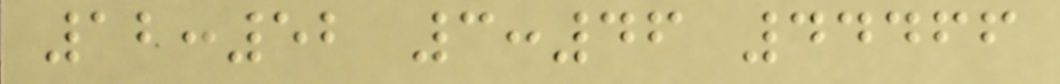12:52 3:46 44466
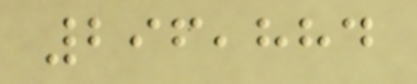296,884
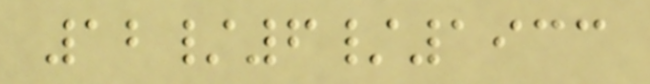12/6/1933
